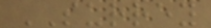SURREY
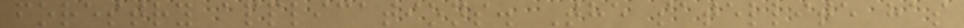forestry applications. The satellite has
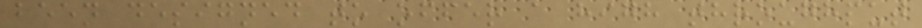been designed to offer a high throughput
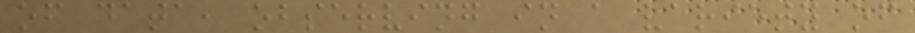of data, observing in a variety of
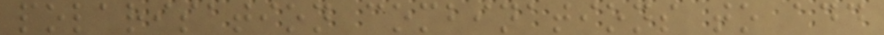polarisation combinations to add
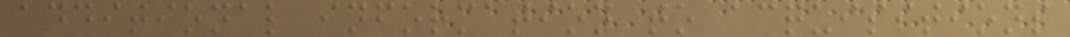additional information to acquisitions
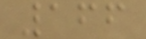166
